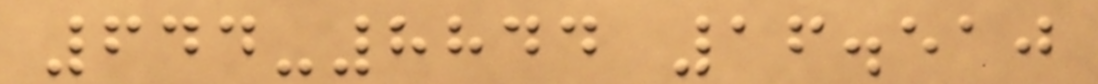644-8844 16.510
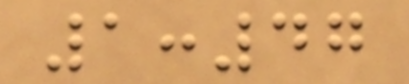1:47
